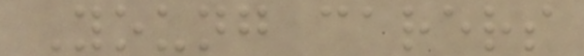Young carers
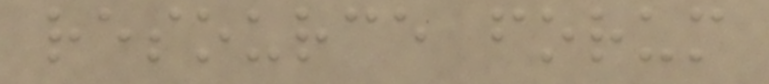resource forum
